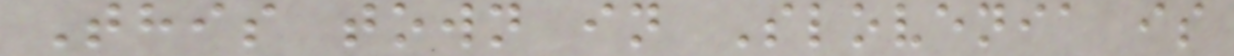This town in Slovenia is
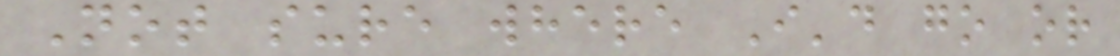Not sure where I'd go or
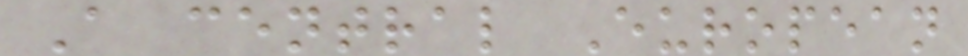A central European
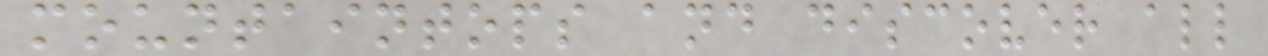mountaintops and discover all
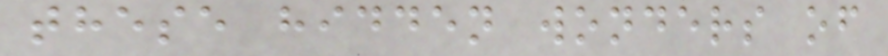these hidden wonders of
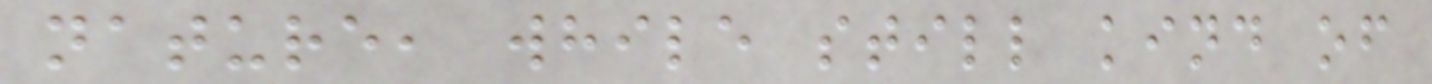nature, while still kind of
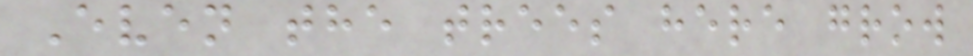Even the trees here grow
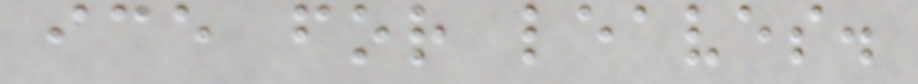ice for leaves.
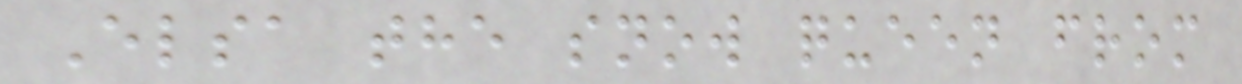Elsa the snow queen from
